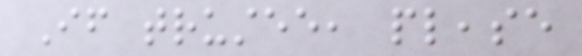If trustee, please
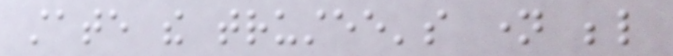state the trustee's name below
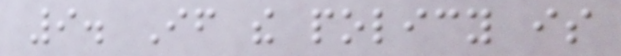9. If the policy is
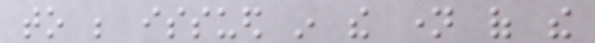to be issued in the name of the
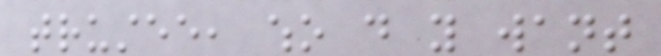trustee, who do you want
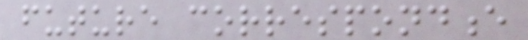future correspondence
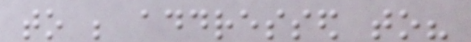to be addressed to?
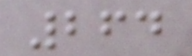264
